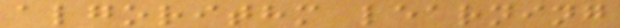algorithm learning
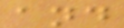and
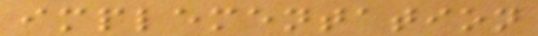implementation
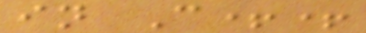in C++
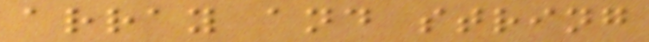array and string
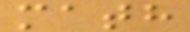math
